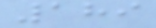189
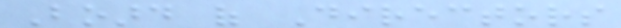Board of Directors
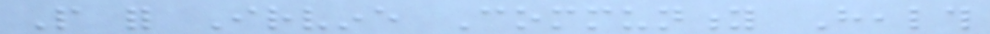People for Irvine Community Health
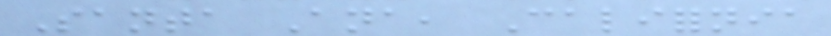Santa Ana, California
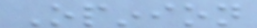Opinion
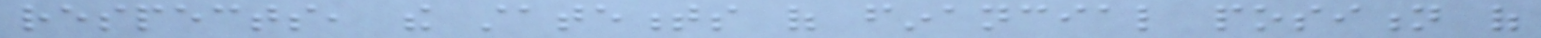respects, the statements of financial position of
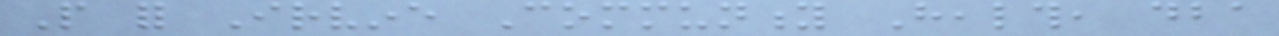People for Irvine Community Health, dba
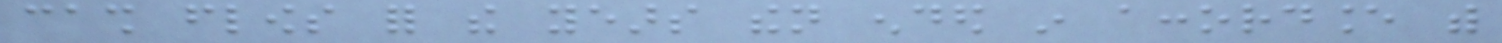cash flows for the years then ended in accordance with
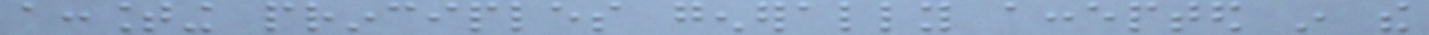accounting principles generally accepted in the
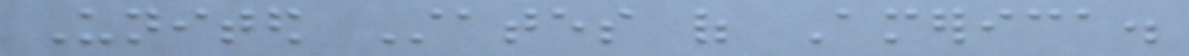United States of America.
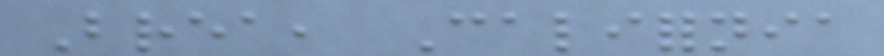Brea, California
